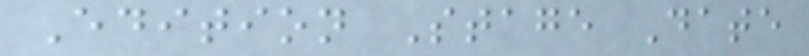Edition Stage Date
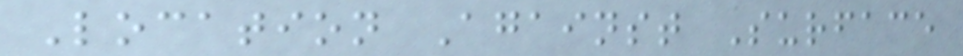Location Against Surface
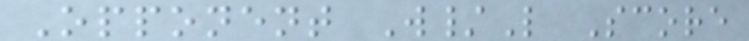Opponent W/L Score
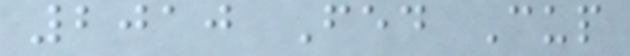2010 Fed Cup
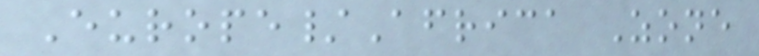Europe/Africa Zone
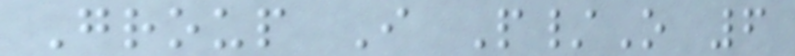Group I P/O 6
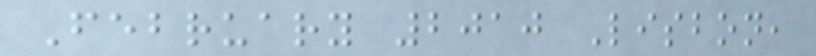February 2010 Lisbon,
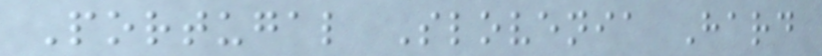Portugal Slovenia Hard
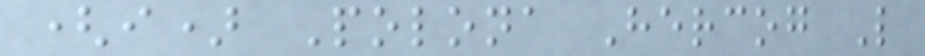(i) Polona Hercog L
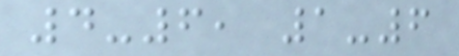4-6, 1-6
